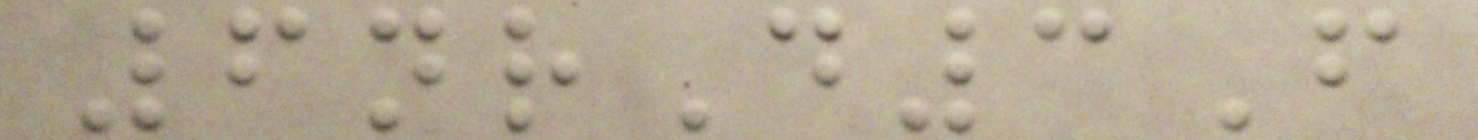6nrD3F
